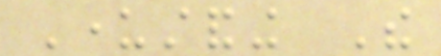Understanding The
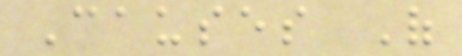Causes Of
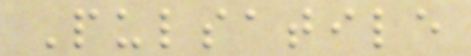Pulsatile
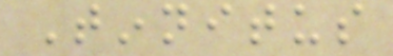Tinnitus
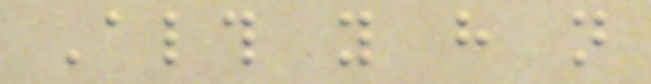Although you have not
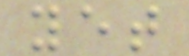yet
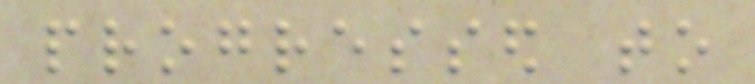progressed to
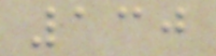130
